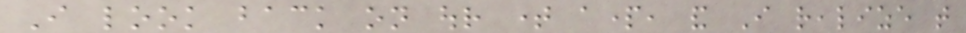I look back on our time apart, and I realize that
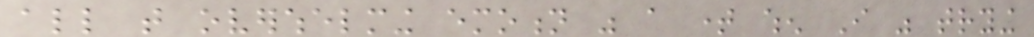all that overwhelming emotion was a time when I was trying
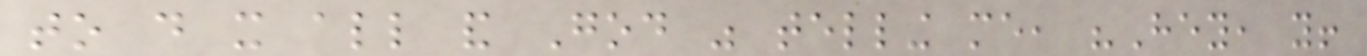to do it all and God was telling me, "Hey, you!
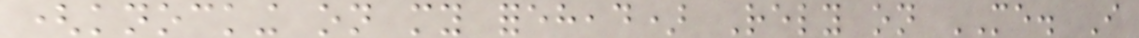(knocking on my forehead) Rely on ME. I
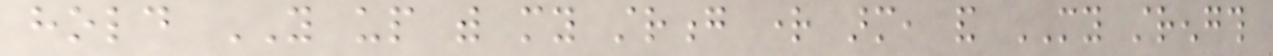hold YOU up with my strong right arm, and MY strength
